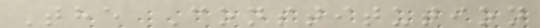The Constitution
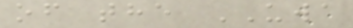of the UWA
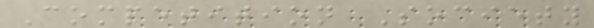Competition Society
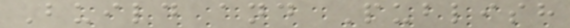Build and Publish
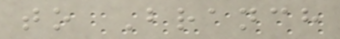to Branch
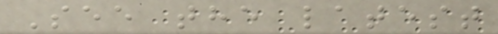See the latest
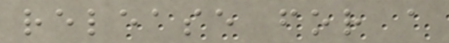release for a
